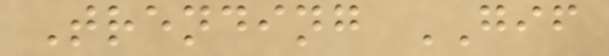Trending GIF
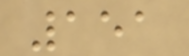151
